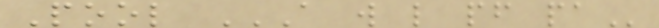Pool A W L PF PA
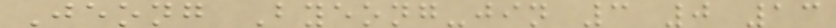Jeong Byeong-jin 3 0 13
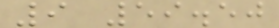9 59.50
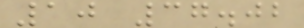10 37.02
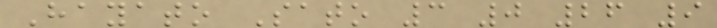Hayato Sato 3 0 26 9
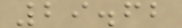29.62
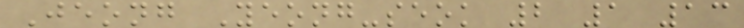Jeong Yeong-seok 2 1 13
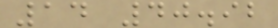14 40.92
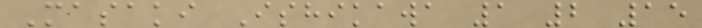Masaki Ishikawa 1 2 15
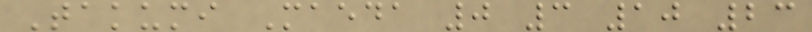Takumi Maeda 0 3 10 23
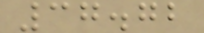37.72
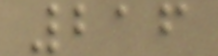216
